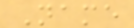Name
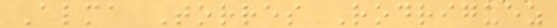Alma Torres Rodriguez
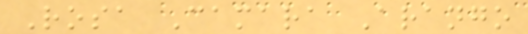Rosa Camara Arango
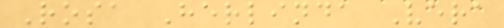Rosa Herlinda Vera
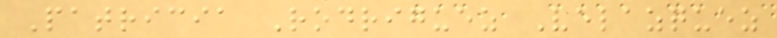Patricia Rodriguez Velazquez
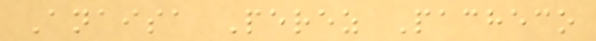Anaisa Perez Pacheco
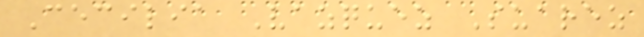Cecilia Vazquez Suarez
